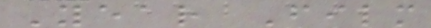Year Film
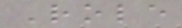Role
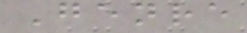Genre
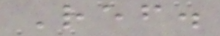Ref.
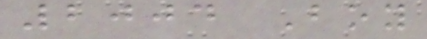2004 Boy
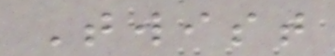Twist
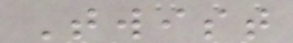Twist
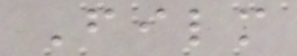Film
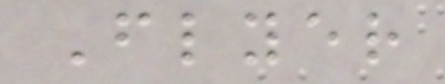Flyer
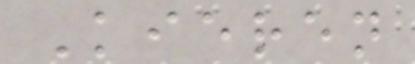Kieren
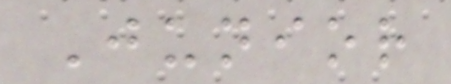Junior
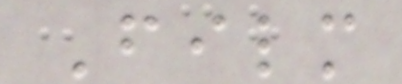Film
